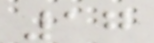17
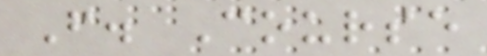F. Course
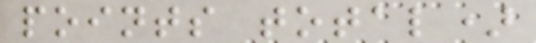points total)
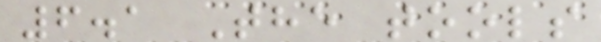6.1 The tools
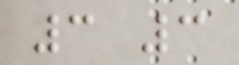3 3
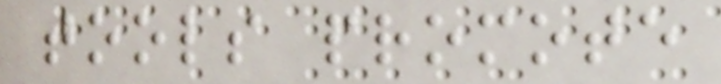tools promote
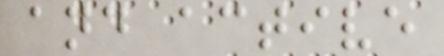and active
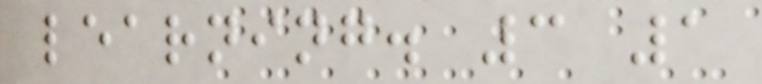learning. 3 1
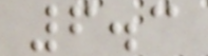6.3
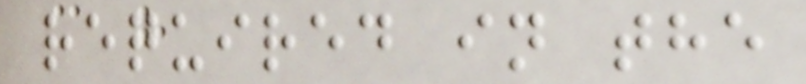required in the
